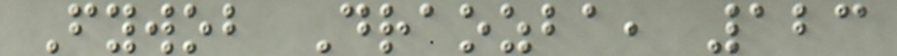Fywob Draozba, 123
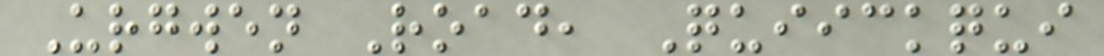Urgwen Road, Quiickqui
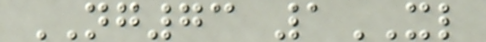NG73 1XL
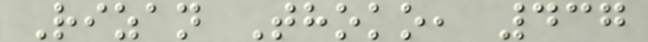Rizan Thoko, 437
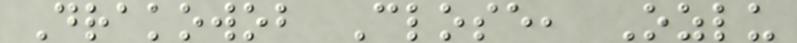Drakowob Close, Ozlu
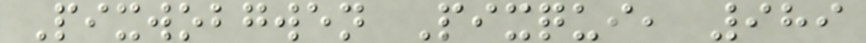Pixwobgwen Pixqui, 989
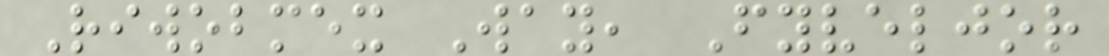Riwobmex Way, Fyveljor
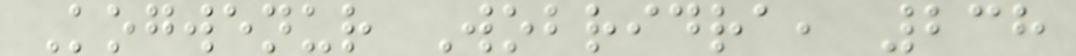Kogwenur Wobridra, 238
